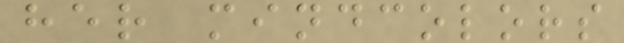her mindcolors
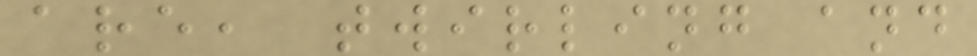are, twirling and
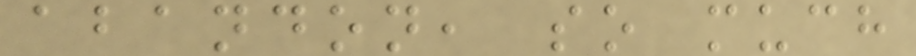abandon, so much
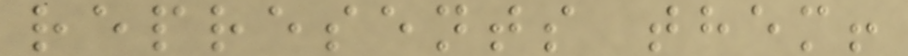represents them!
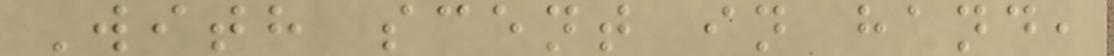With scent in hand,
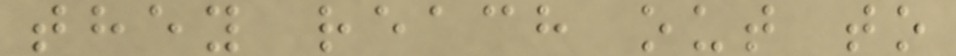they reach out to
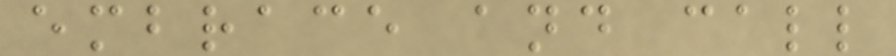embrace and call
